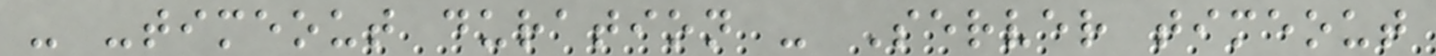- -timeout duration - Server timeout
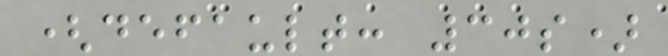(default: 30s)
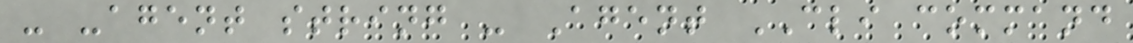- -agent string - Agent CLI command
